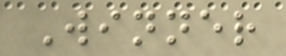Winner
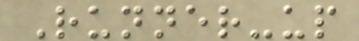Runner-up
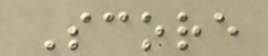Score
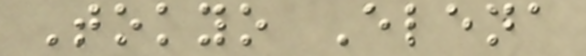Tokyo Elena
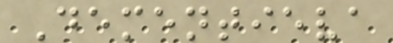Dementieva
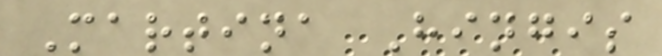Martina Hingis
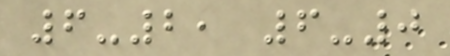6-2, 6-0
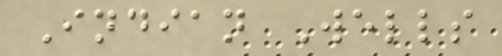Indian Wells
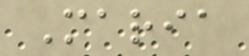Maria
